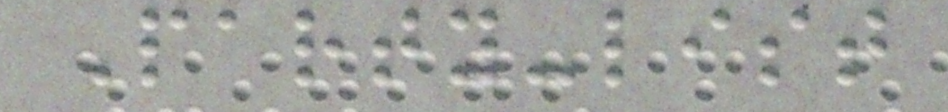Party-list
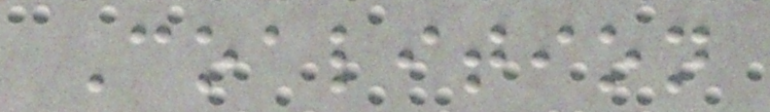Coalition
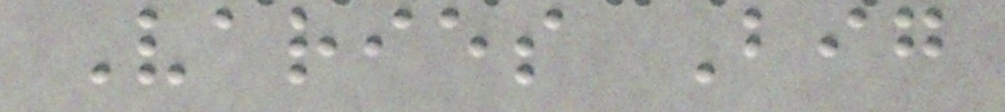Varies Big
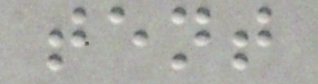tent
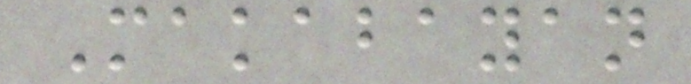Makabayan
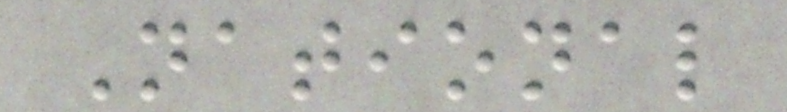National
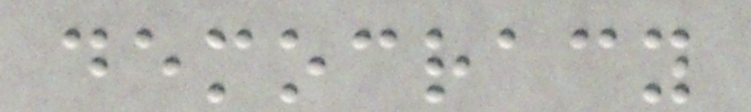democracy
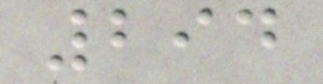294
